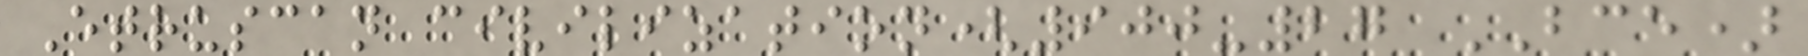Etruscan civilization(900-27 BCE)
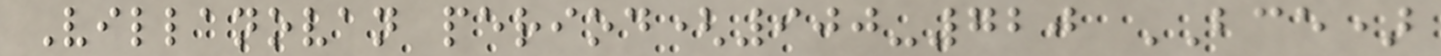Villanovan period(900-720 BCE)
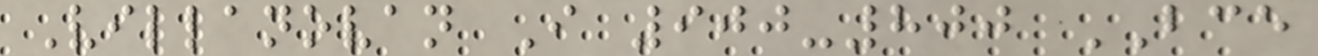Villanovan I 900-800 BCE
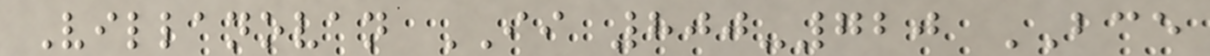Villanovan II 800-720 BCE
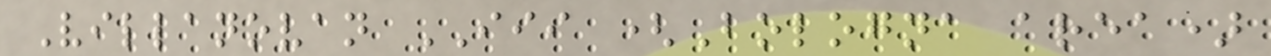Villanovan III (Bologna area)
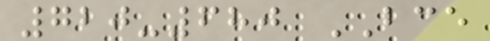720-680 BCE
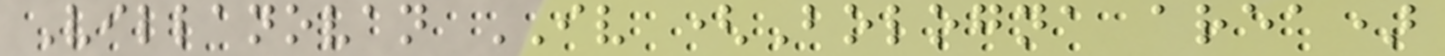Villanovan IV (Bologna area)
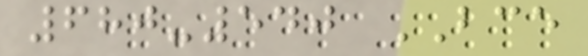680-540 BCE
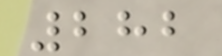282
